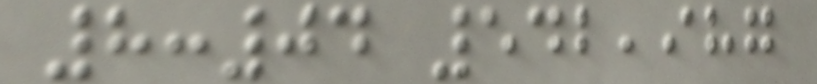8:04 542,987
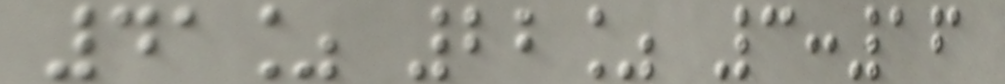41% 22% 3:16
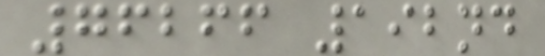76266 192nd
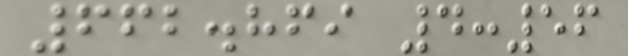662.869 4:56
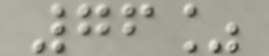76%
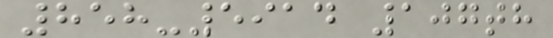858-5914 107th
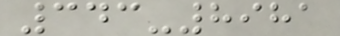343-8981
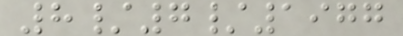8/7/1977
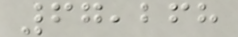67,268
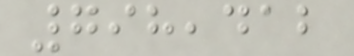798,412
